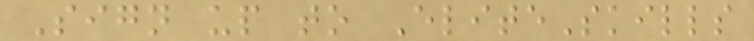Sign up to EliteSkills
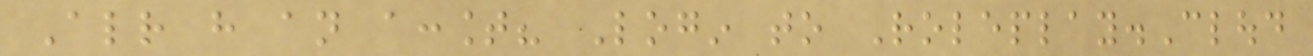Already have an account? Login to Roleplay.Cloud
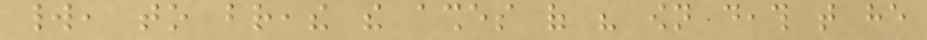world, to breathe the ashes of his own death that he
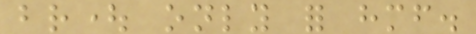brought only for himself.
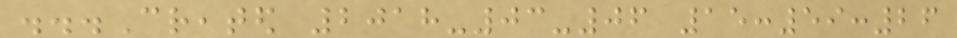...Created 2018-03-06 15:59:26
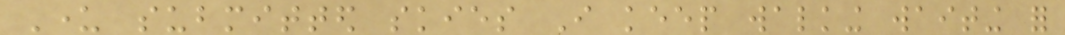Under submitted skies I keep walking waiting for
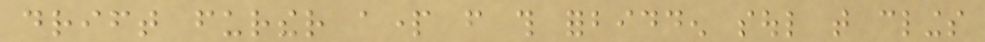drift further apart from this forbidden soul that clings
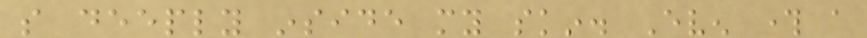so deeply inside my skin. Even through a
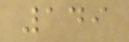149
